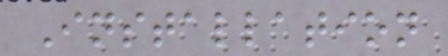Installation
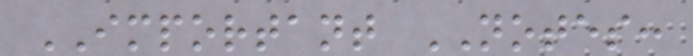IMPORTANT NOTES:
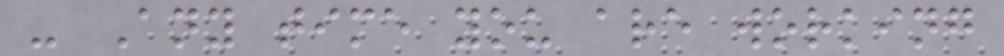- Any time you are working
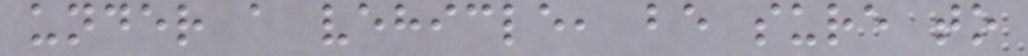under a vehicle, be sure to
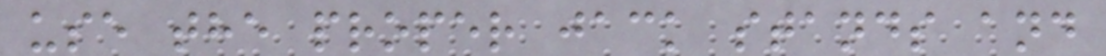use the proper jack stands and
